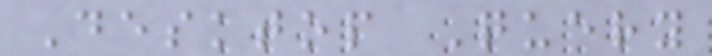Desktop Query
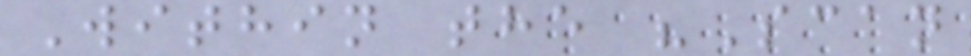Within the "Scan
